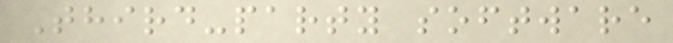Third-party software
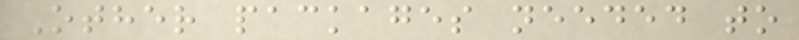Other packages needed to
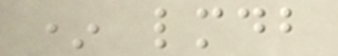* lmdb
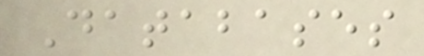Databases
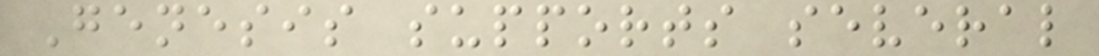Genesis supports several
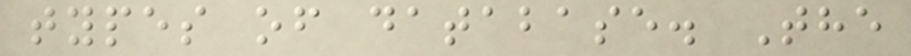types of database. The
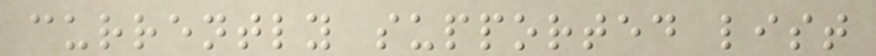currently supported list
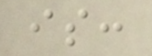is:
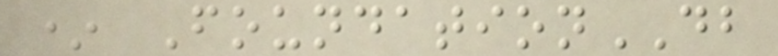* FoundationDB
